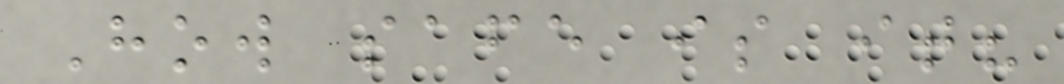How safe is it?
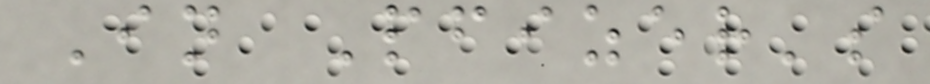In Pfizer's
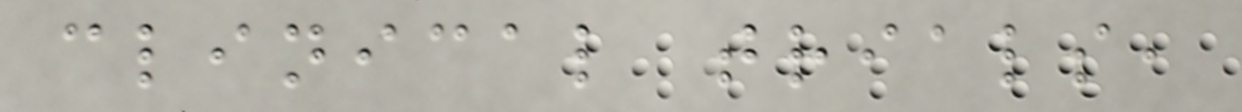clinical trials,
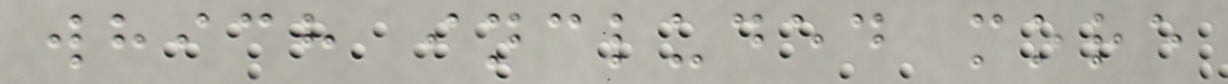which included more
